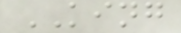KING
